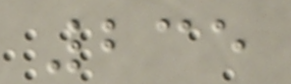235
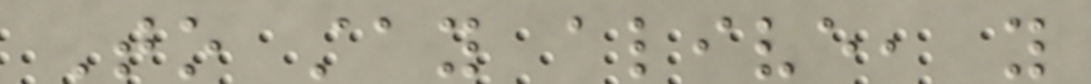To stay alive, you
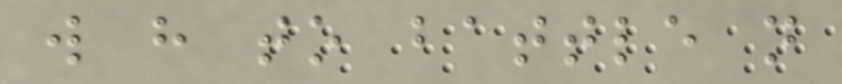will have to battle not
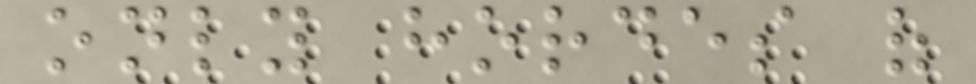only hordes of
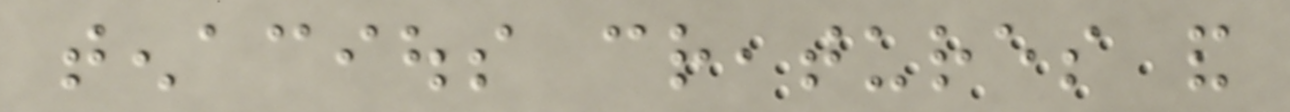tenacious creatures and
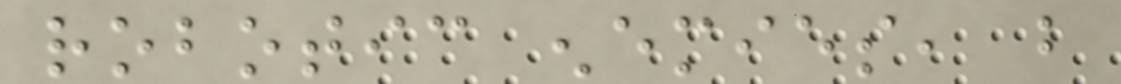robotic enemies, but
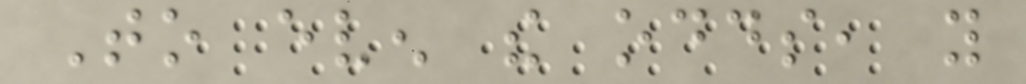To even the odds, you
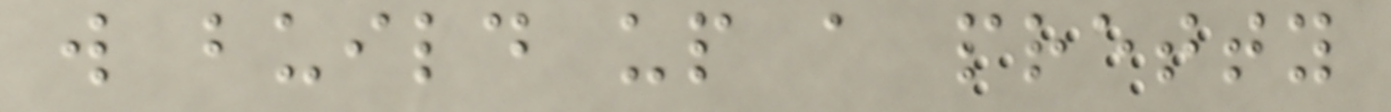will build up a pretty
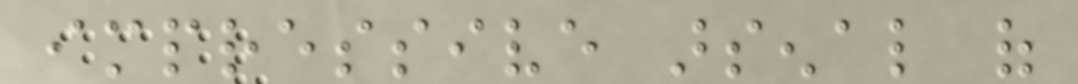impressive arsenal of
